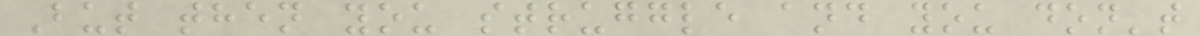But then you struggle and you don't
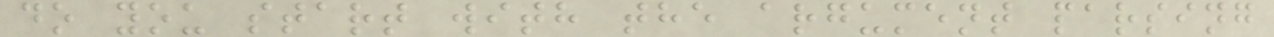do you start with the argument parsing
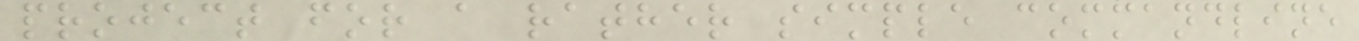project for a rather simple commandline
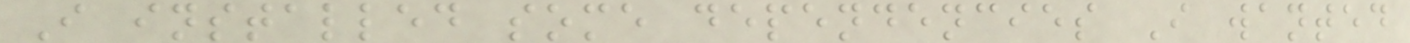I installed some dependencies I wanted
